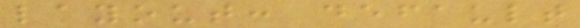layout: default
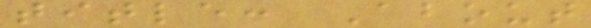title: About
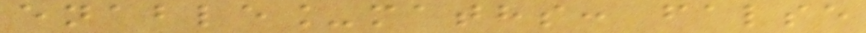enable_maths: false
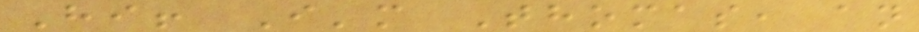Hi! I'm Thomas, an
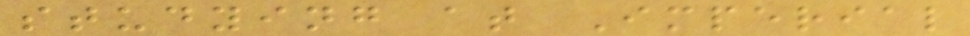studying at Imperial
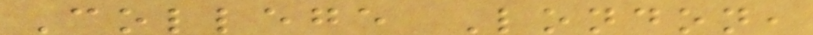College London,
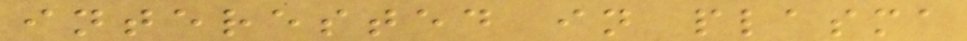interested in plasma
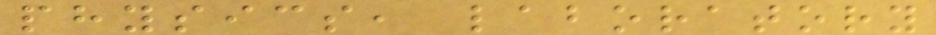physics, laboratory
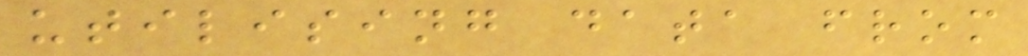utilising data from
